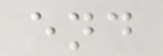end
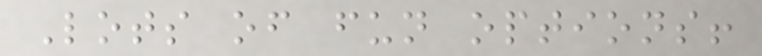Lots of fun options!
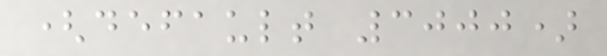(default 3000)
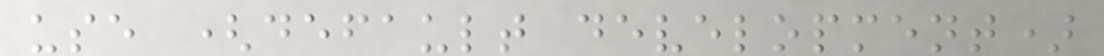use (default development)
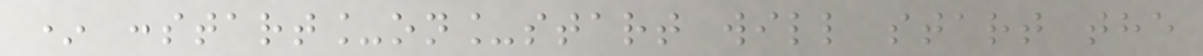* :start_on_start will start the
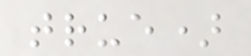true)
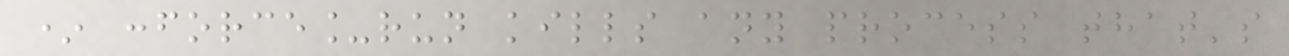* :force_run kills any process that's
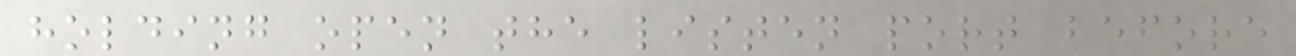holding open the listen port before
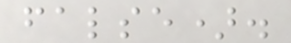false).
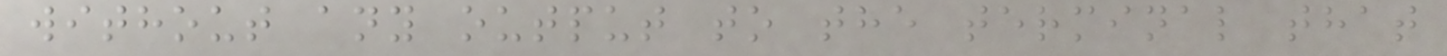without any output to the terminal that
